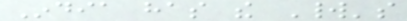India has the World's
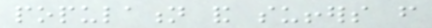population and suffers from
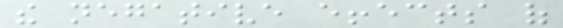the negative effects of
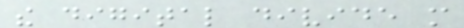the digital divide more
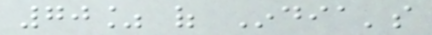70% of India's
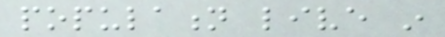population live in
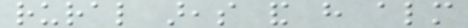rural areas and have almost
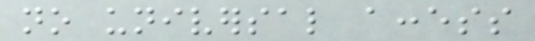no universal access
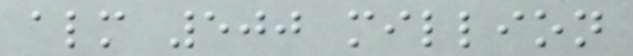almost 500 million
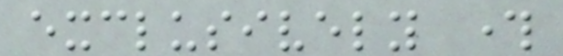exclusively through
